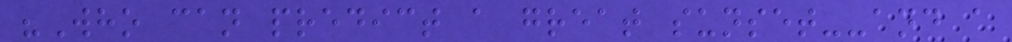"Who can predict a great sunset--and a
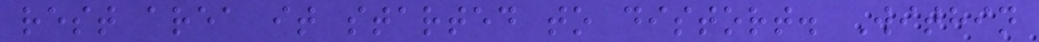rest area it started to distort. Within
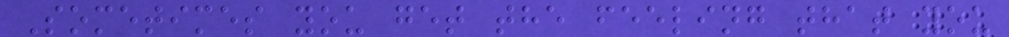Sometimes you get the feeling that you
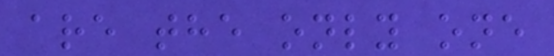are the only one
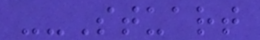--Stuart
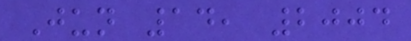Jun 14, 2004
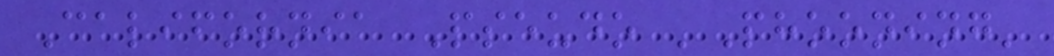California Pseudo 'Phooning'
